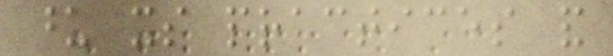upon its practices and
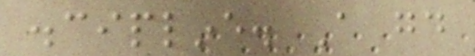discipline. A good
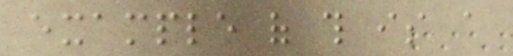example of this is a
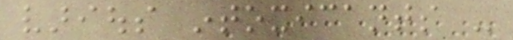various intoxicants -
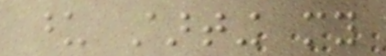upon starting my
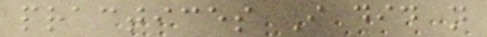practices I did not
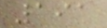191
